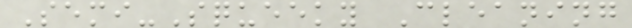Semi-Squeeky Cleaning
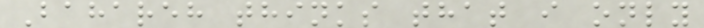Bahareh thinks that i only
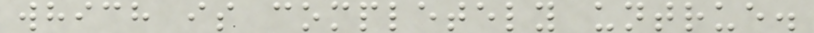which is completely untrue.
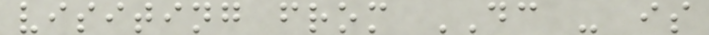visiting from DC - is
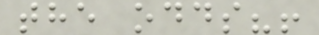the odds?!
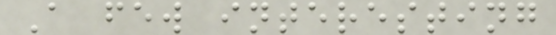A few interesting
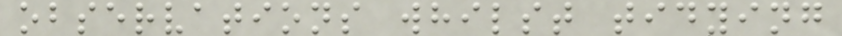observations whilst tidying
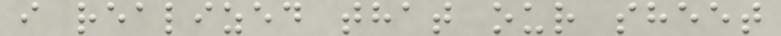i realized that our sheet
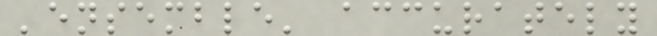'ensemble' accurately
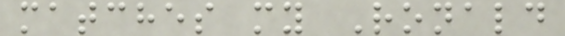matches my Ronald
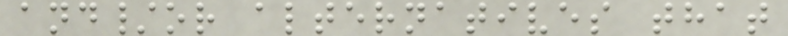and/or alternatives that
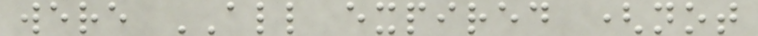were ALL expired (not
